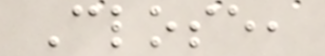Close,
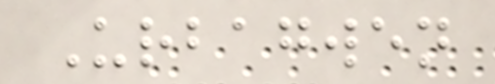Urbagwen
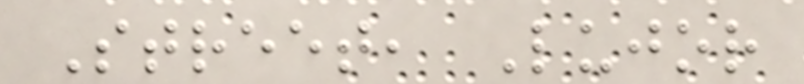Street, Lujor
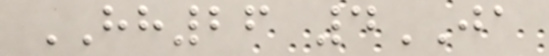HH26 4JA
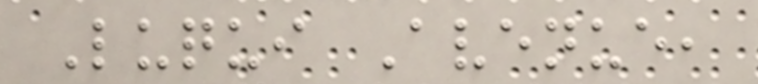Luqui Avenue,
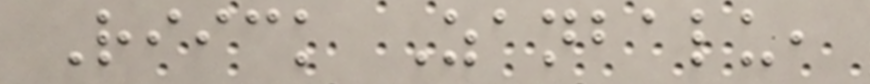Riick Zanbalu,
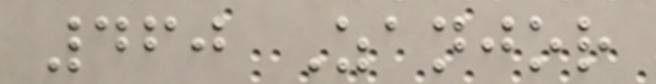460 Zanjor
